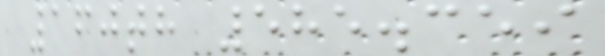160th 585.359
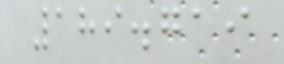189.719
